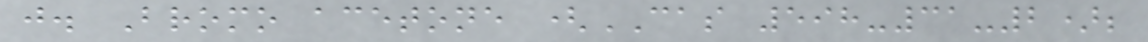j. Bromo acetone (CAS 598-31-2);
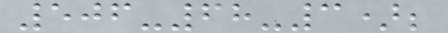506-68-3);
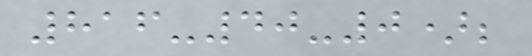816-40-0);
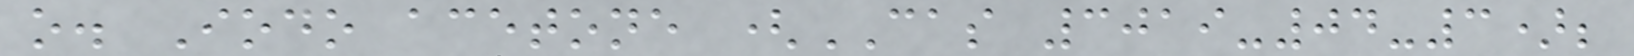o. Iodo acetone (CAS 3019-04-3);
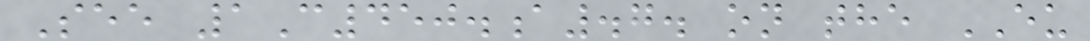See 1C450.a.7. on the EU
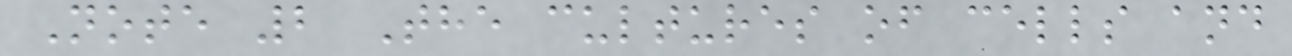Note 2 The cultures of cells and
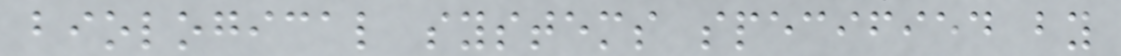biological systems specified by
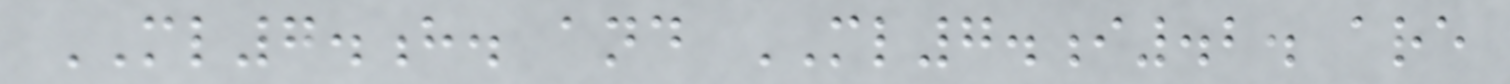ML7.h. and ML7.i.2. are
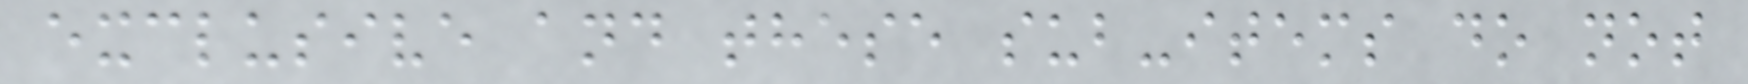exclusive and these sub-items do not
